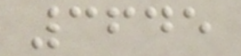3645
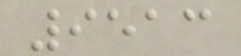9513
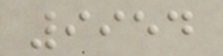9954
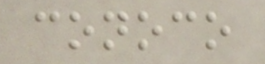conoco
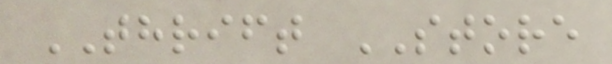THRIFT STORE
